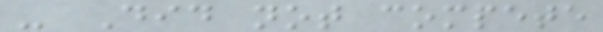- Did not compete
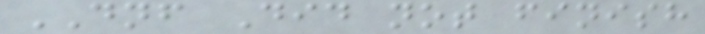DNF Did not finish
